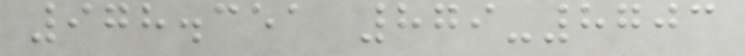978.351 879-8703
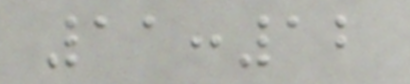11:12
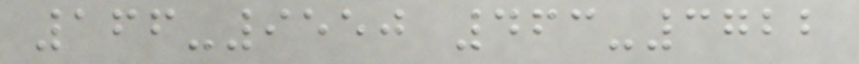166-9550 463-3722
